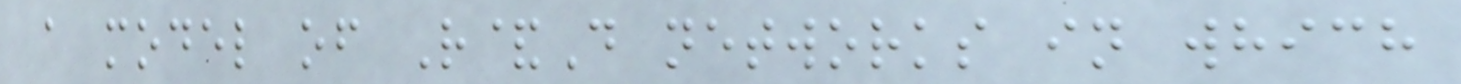a model of R&D networks in which
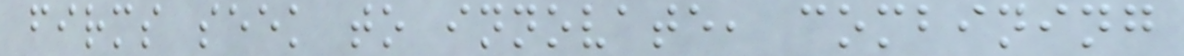firms seek to innovate, combining
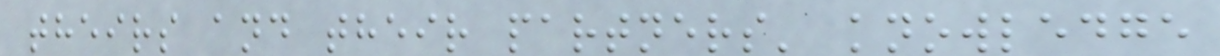theirs and their partners' knowledge
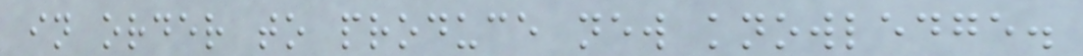in order to produce new knowledge.
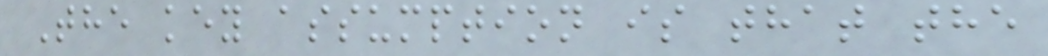The key assumption is that the
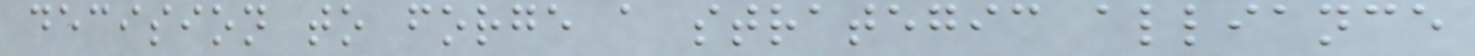decision to forge a strategic alliance
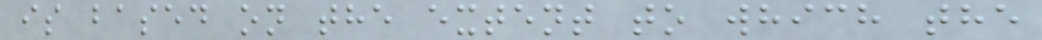is based on the extent to which the
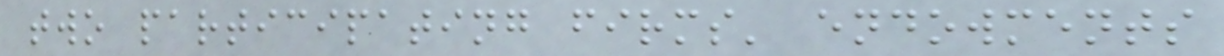two participating firms' endowments
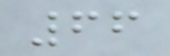66
